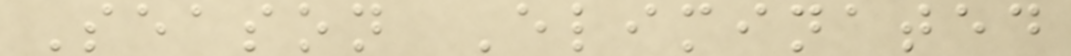Season Eliminated
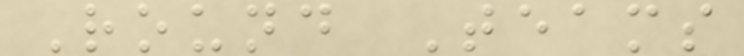Round Teams
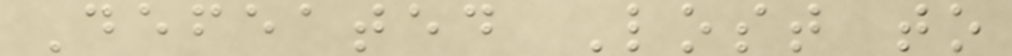Defeated Lost to
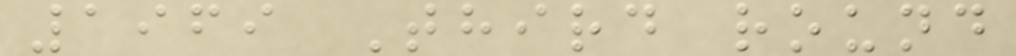1969 Third round
